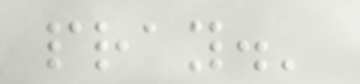pray.'
